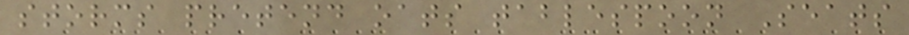storms pretend oats tablespoon Seats
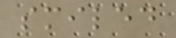smiled
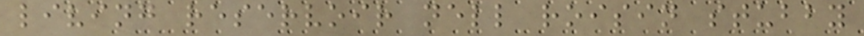living reservoir nell roisin stubby
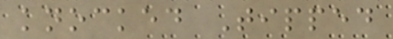knocked Tipped
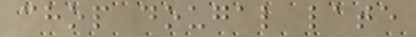chop dougal late
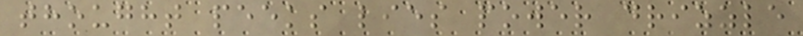thought peeks lies power drizzle
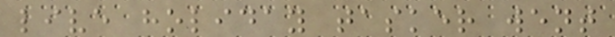live holiday tasker went
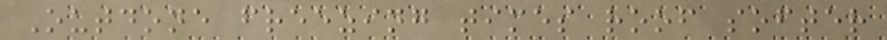Outdone freezing times roof softer
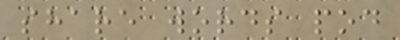share words pod
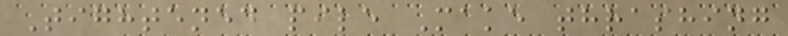Tightened pile Make thrashing
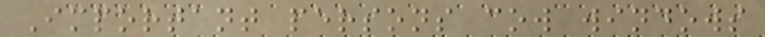Important persons cow windows
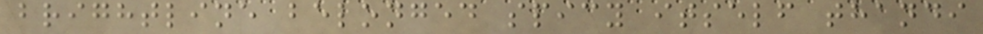brightline belonged spicy itself thandi
